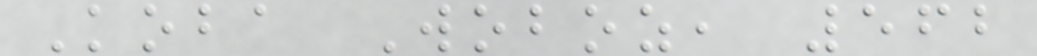Koba Woboz, 562
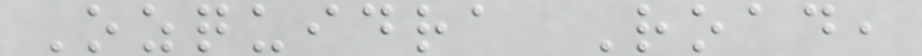Ozquidra Road,
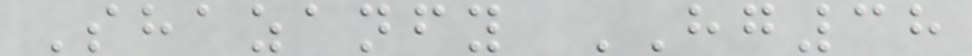Shazanfy HG38
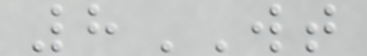8WT
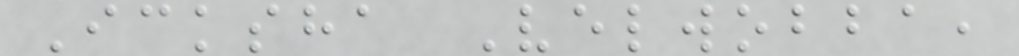Icksha Velwobba,
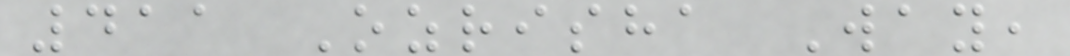411 Ozrisha Way,
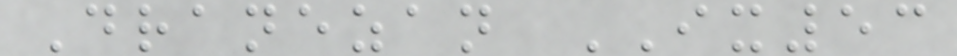Dranezan IX53
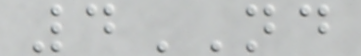4ND
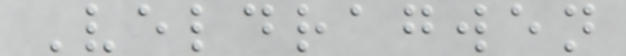Veldragwen
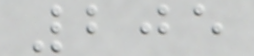205
